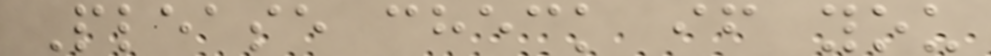Please check if you
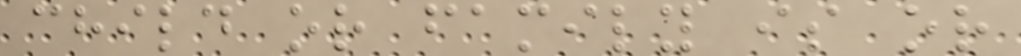child or family is or
